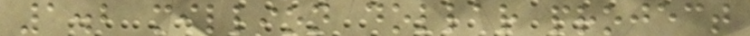1.2 million dollar project
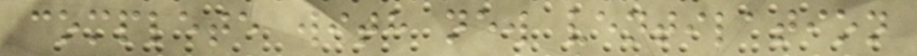complete with new ventilation
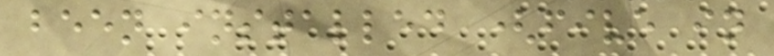been installed (five in
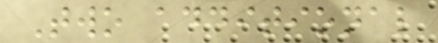Two additional
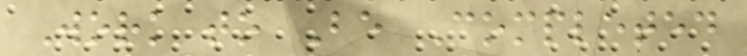Work to Be Completed
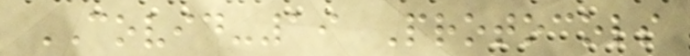COVID-19 Protocols
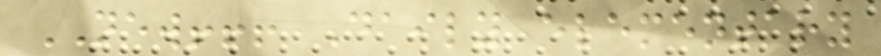NEW!!! Daily elementary
